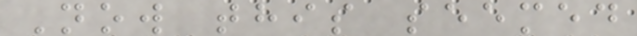Now this seemed
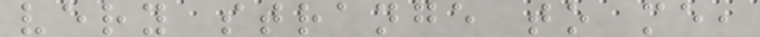very strange to me,
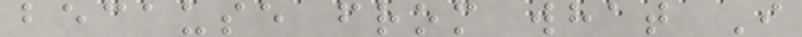because from what I
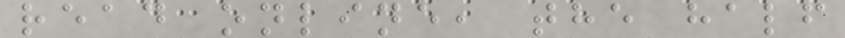read online, the half
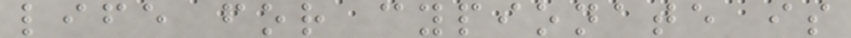life for cypionate is
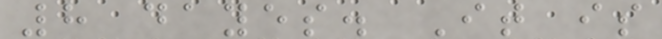8 dayes. It is
